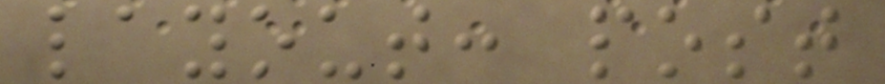layout: post
